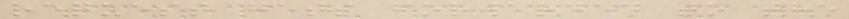request gets forwarded to the
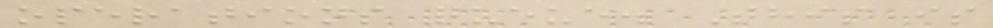operations queue. This is
